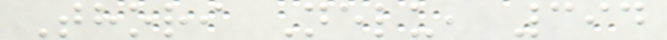Thori Nelu, 394
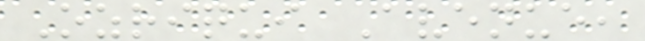Ozriqui Avenue,
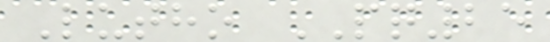Lutho PQ25
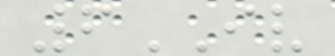6IV
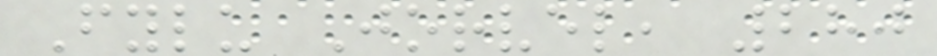Fylu Jorvel, 280
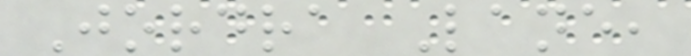Jordra Lane,
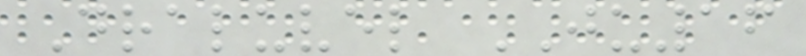Draluvel JU16
